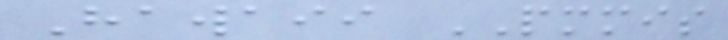Hawaii PMMIS
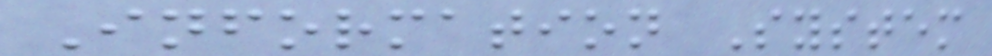Information System
